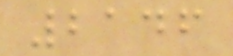2146
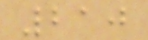210
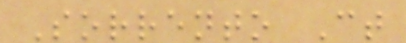Sorrento Ct
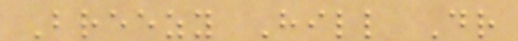Breezy Hill Dr
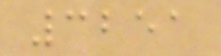3251
